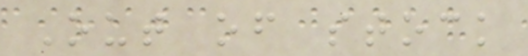Out of stock
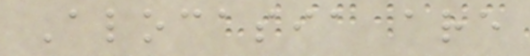Alocasia are
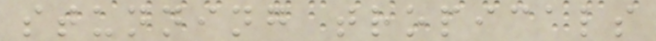stunning tropicals
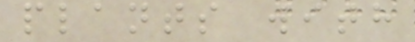plants with
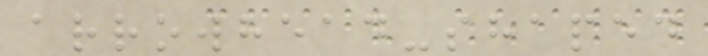arrowhead-shaped
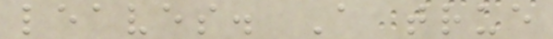leaves. A true
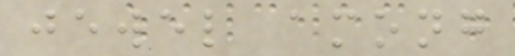jewel among
